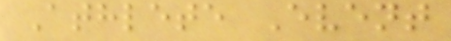Athlete Event
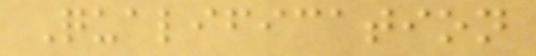Qualification
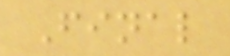Final
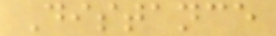Distance
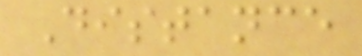Distance
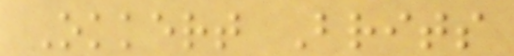Okkert Brits
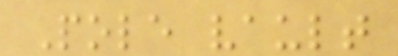Pole vault
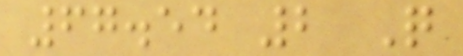67.54 2 Q
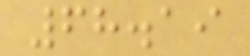68.19
